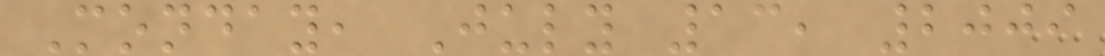Monday, July 13, 2009
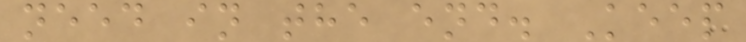need in the end. Keep
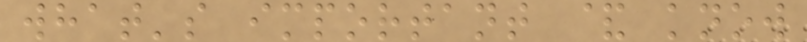what's important & know
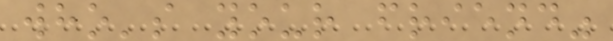who's your friend"
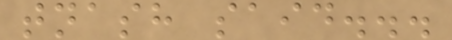tnash said...
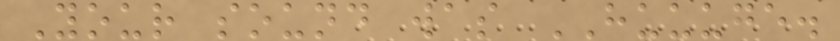Your sound was HUUUGE.
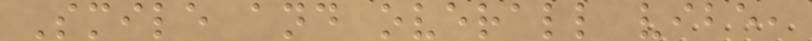Smile and overall vibe,
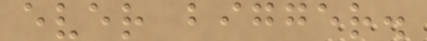ever bigger.
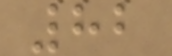82
